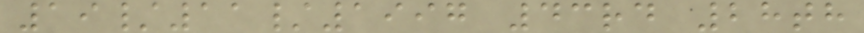19/11/1997 43rd 28th
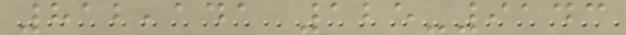812,141 125-9143
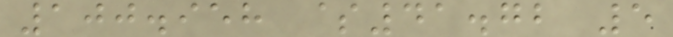100.958 $41.72 5
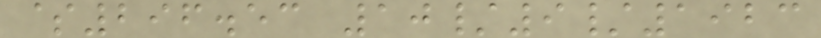$296.53 10/9/1923
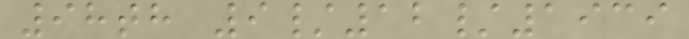98th 9/12/1939
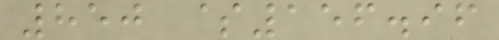850 $156.96
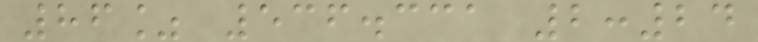86% 536.331 2:24
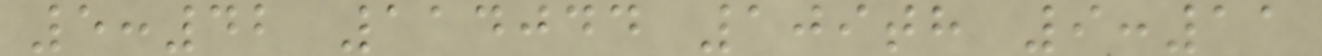5:42 114044 109th 9:11
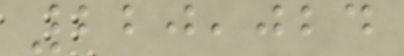220,024
